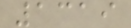1319
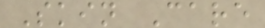Skin Care
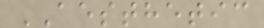AESTHETIC
